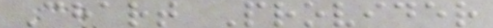Chart Provider
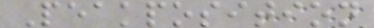Peakposition
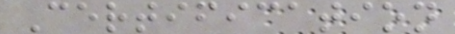Certification
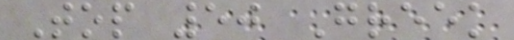Top 50 Greek
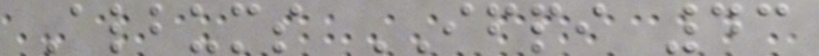Albums IFPI 43
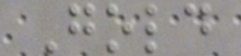Gold
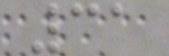31
